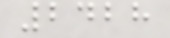2428
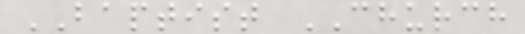BAPTIST CHURCH
